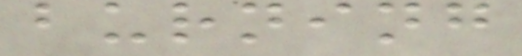burning
